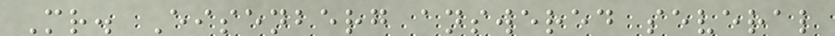Mr. Eisenberg answered several
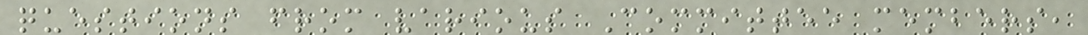questions from various Committee members,
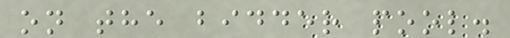on the bidder pool.
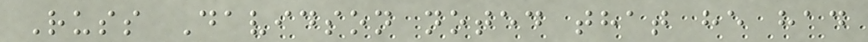Russ Davidson noted that he had
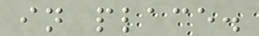in place.
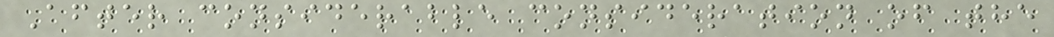After considerable consideration of the
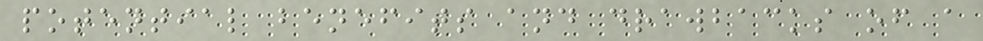potential benefits and drawbacks of a
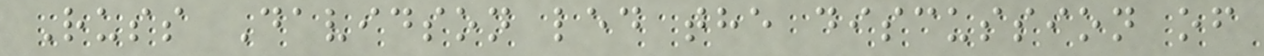Russ Davidson led the discussion of
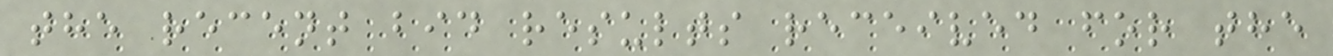the recent bid results received for the
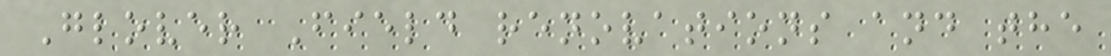Glover Field renovations and the
